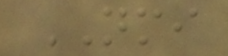NMI
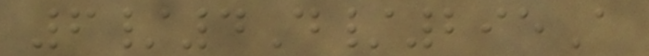6/4D/295A
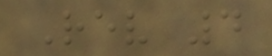Rev 4
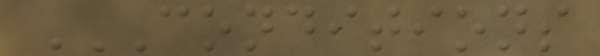CONDITIONS
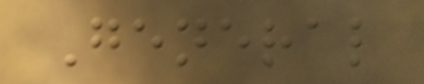General
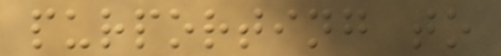purporting to
